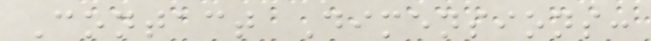Contact Dimensions:
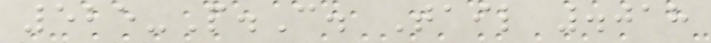525-P.C. Tail .018
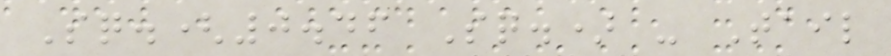Sq.(0.46 Sq.) - Tail
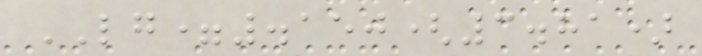LG=.150(3.81)
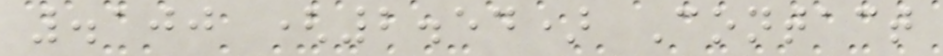.100 (2.54) Contact
